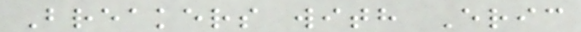Breakers with Eric
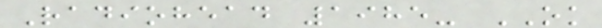Radiohead 1985- OK
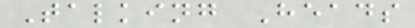Talking Heads
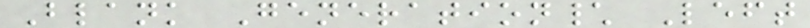Blank Generation\ Left
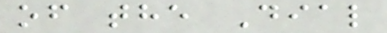of the Dial
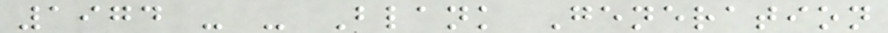1974 - - Blank Generation
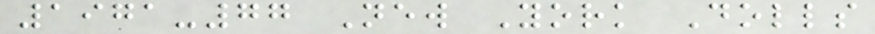1971-77 New York Dolls
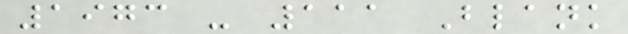1973 - 111 Blank
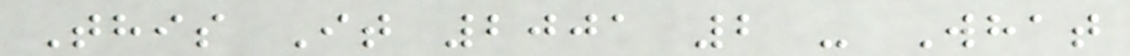This It 2001 2 - What
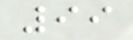99
